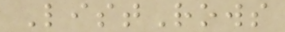ListRows
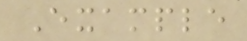Example
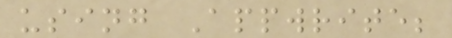using Appwrite;
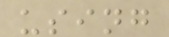using
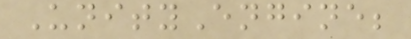UnityEngine;
